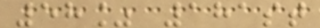58% 181st
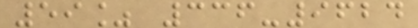59% 336-9624
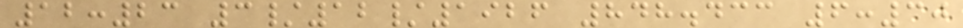12:23 3/12/1926 848.433 6:30
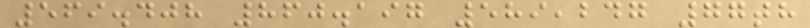569.408 860.197 589,247 77th
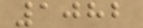1082
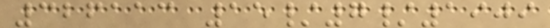326113 15/7/1909
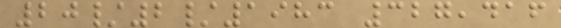20/2/1983 327,416
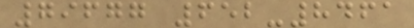79677 652-8461
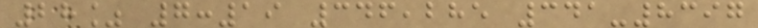28% 7:19 346,285 341-8397
